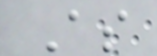As
